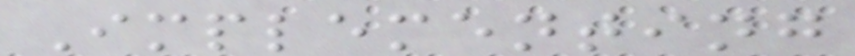Implementing
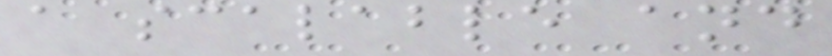a scalable and
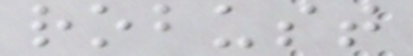robust
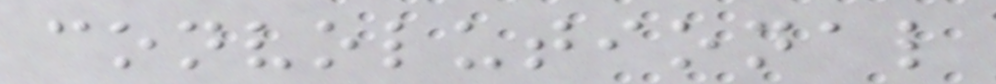convolutional
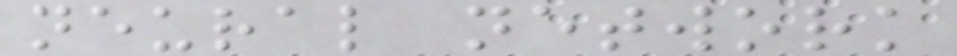neural network
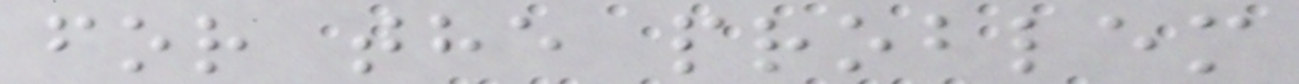for the problem
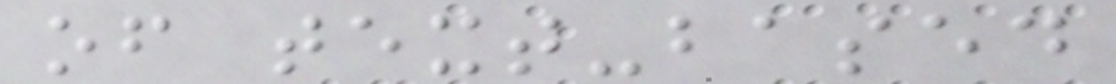of text-based
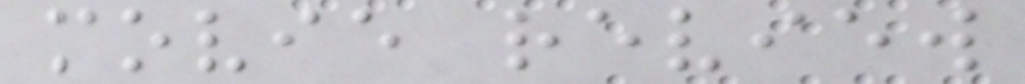movie review
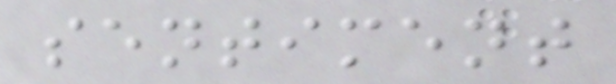sentiment
